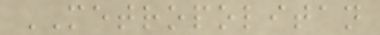METROPOLITAN
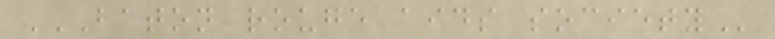BATON ROUGE AIDS SOCIETY
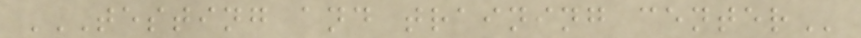TESTING AND TRAINING CENTER
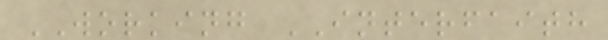WORKING INTERFAITH
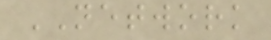NETWORK
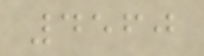4560
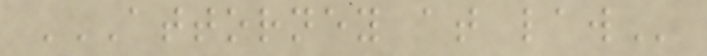ATTORNEY AT LAW
